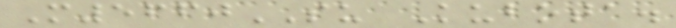M5660SU Kubota.
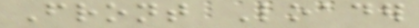Front Loader
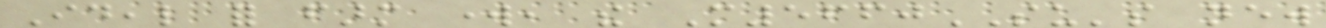Ideal for farm work, the M5660SU's new
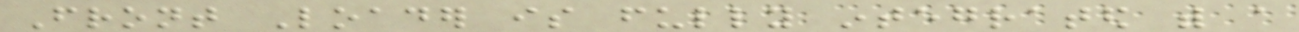Front Loader is fully integrated with a
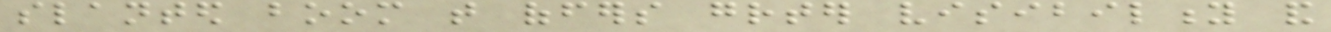slanted boom that offers greater visibility and
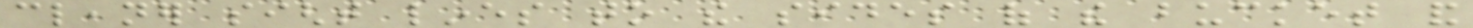cleaner sight lines to the sides of the bucket and
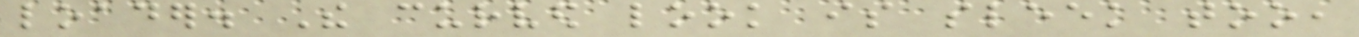loader. The curved look is sleek too,
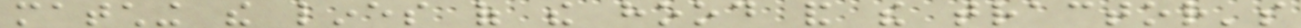matching the lines of the hood and the tractor's
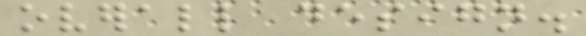overall design.
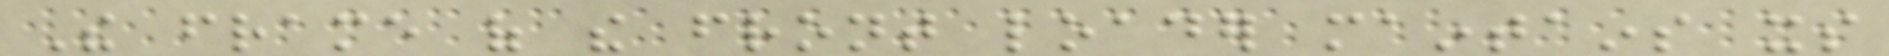The frame of the front loader maintains its
